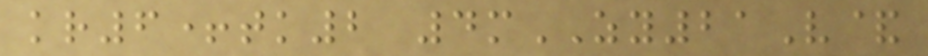kr6+tk2 4mZY21V&
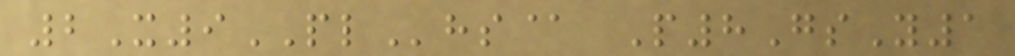2X9PLhs@ P8GsY1
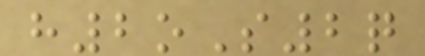h2oS2q
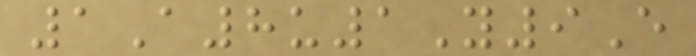1A8u1Y9E
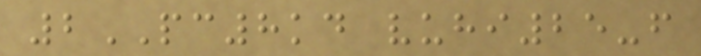2PC8kd vuhi25-f
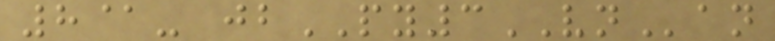8@- jbPY3VNan
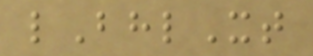lBhlXt
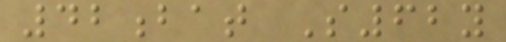42bat S62y
